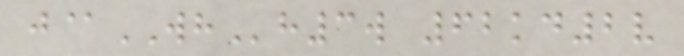j@WHh3w 62kd2v
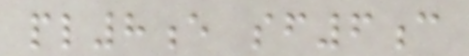pl8e sf6c
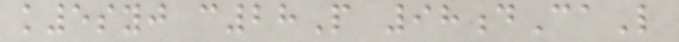k5syj c28P 98dCaL
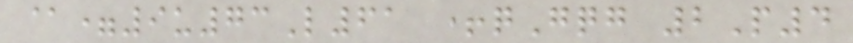@=9u73L61 +qGqg 2P4
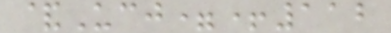&Ucj=+112
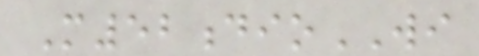M52dioWI
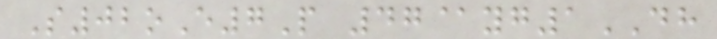S02oE7P 47@yg1DH
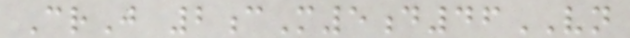CrJ 2cM5d46VN
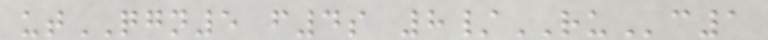utQGN5 f4s 8/RUc1
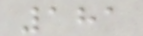181
